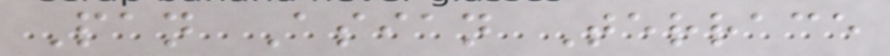Pan Asian Terrace
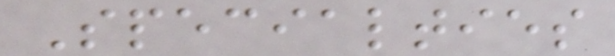Specialties
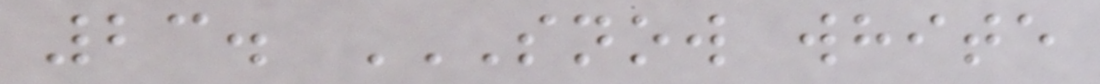23. SNOW WHITE
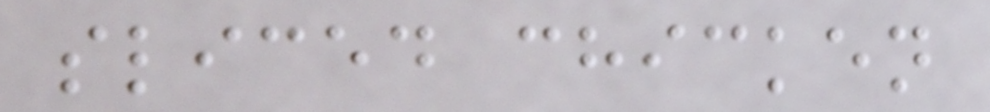sliced chicken
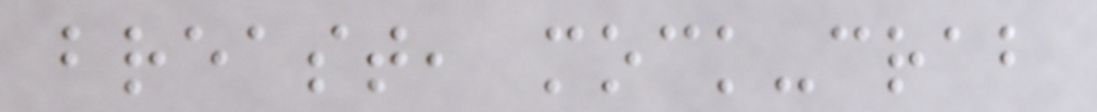breast, mock-crab
